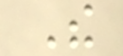The
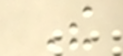The
